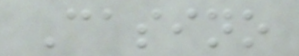Casino
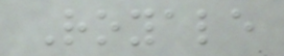Royale
